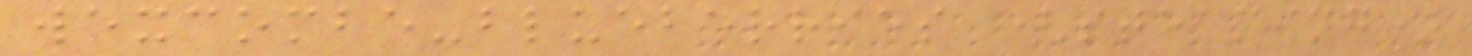wexcombe-blueberries (steaming)
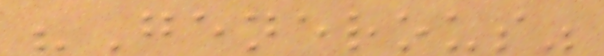"Generous"
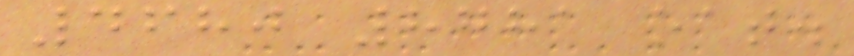4680 8781 oat.
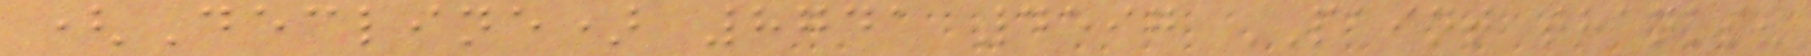(Decline) 8741 4597 PAINT thanks?
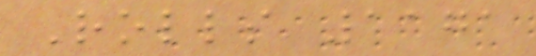Rolls 1171
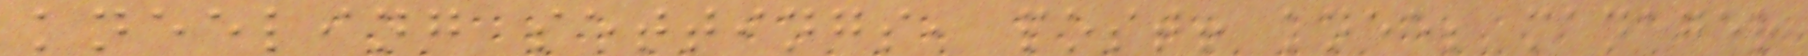kneeling settings, post! knee; manager
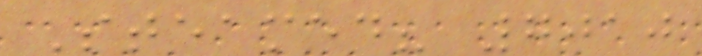Steamed? 7010
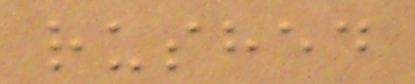rushed
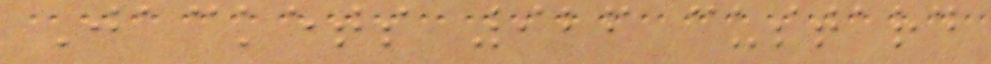Jackets 926 custard
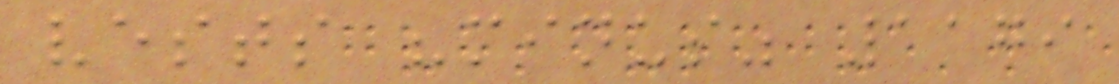vests "minus" 1179
